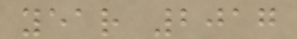year 2017
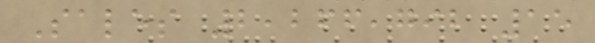Sales 2,266,792 15
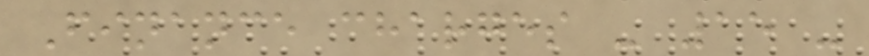Finance charges - 15 -
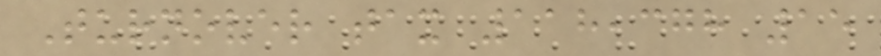Turnover tax 118,378 15
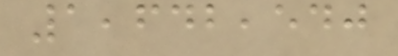1,642,540
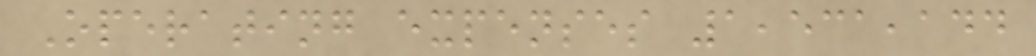Operating expenses 1,531,144
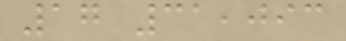17 31,093
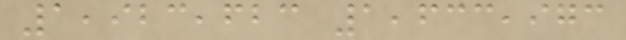1,923,623 1,633,973
